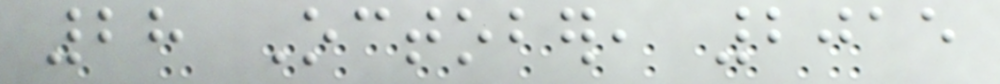28 October, 2015
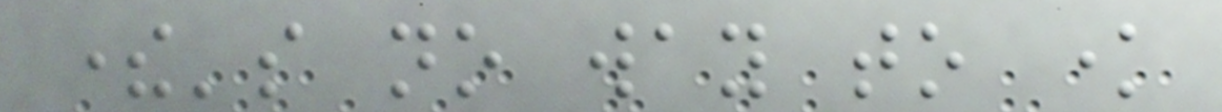there's no way to know
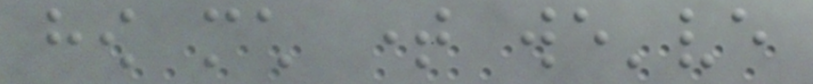how much time we've
